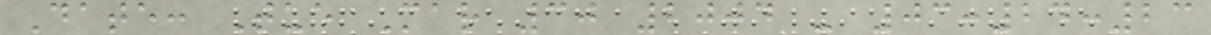Date: Tue Mar 30 2004 - 03:24:23
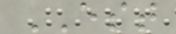EST
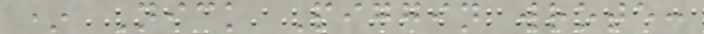* Nick Piggin wrote:
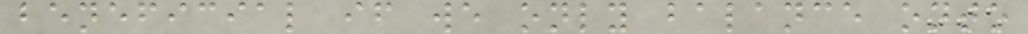beneficial if we only balance onto
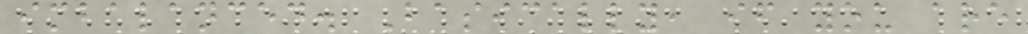imbalanced. Basically, if you are
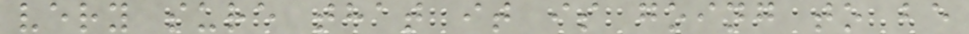very sure that it is going to be
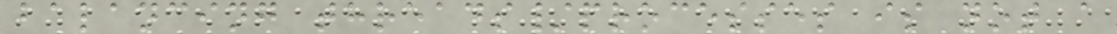balancing threads/processes is not a
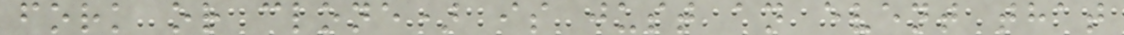fork or clone) is just an event that
